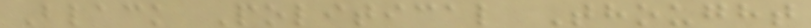Black Political Thought
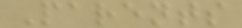Parents
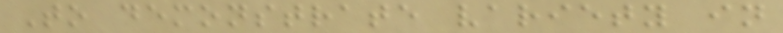To demonstrate variety in
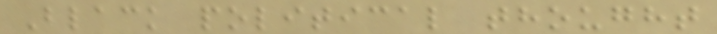Black political thought
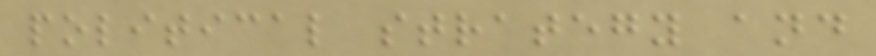political strategy and
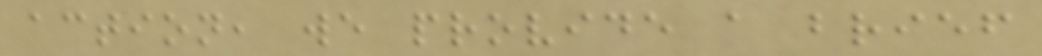action, we provide a brief
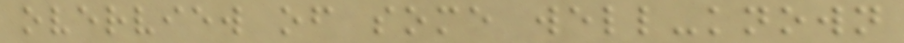overview of some well-known
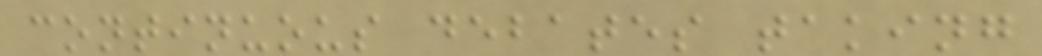continuous debates taking
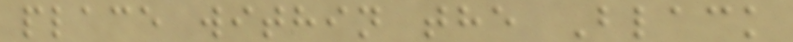place within the Black
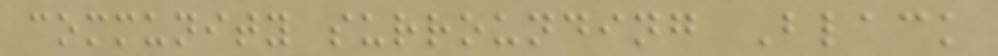community surrounding Black
